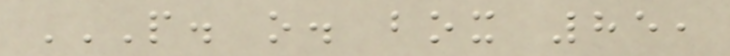P. O. BOX 85,
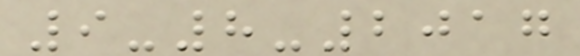9-8-2017
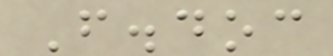F.doc
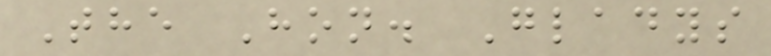The Hon. Gladys
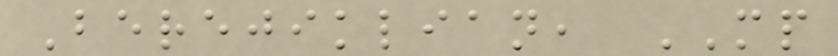Berejiklian, MP
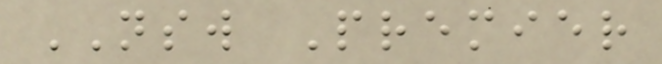NSW Premier
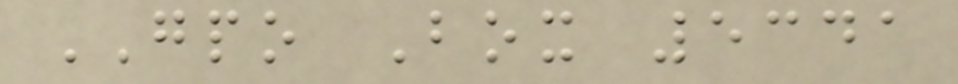GPO Box 5341
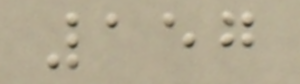157
